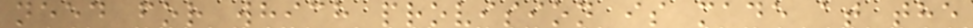need for which provision is made at the
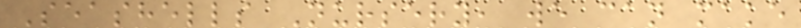Seashells Nursery, we can make
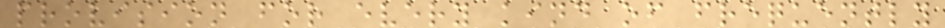provision for every kind of frequently
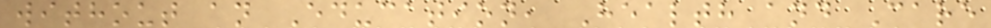without an Education, Health and Care
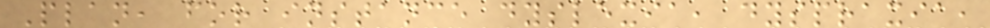Plan, for instance dyslexia, dyspraxia,
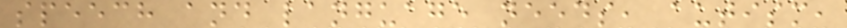speech and language needs, autism,
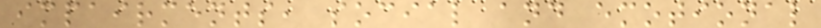impairments, social and emotional
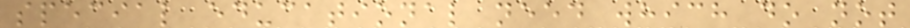special educational need which do not
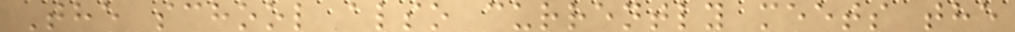The school also currently meets the
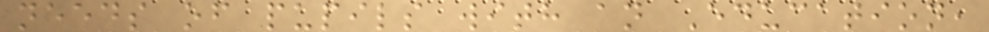needs of pupils with an Education,
